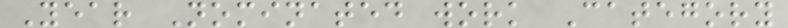Year Nominated work Category
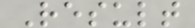Result
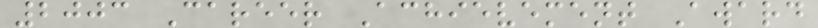2003 Career Achievement Award
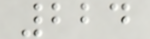224
